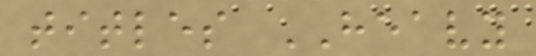titles HEAVY
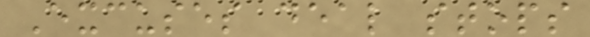Excuses deal stops
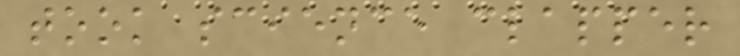took science clapper
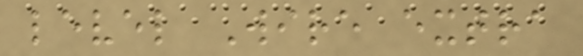level Wire extra
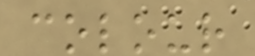colour
